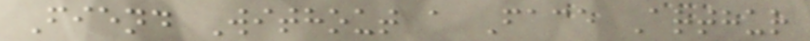Fiend Without a Face Arthur
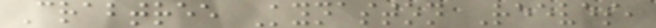Crabtree Kynaston Reeves,
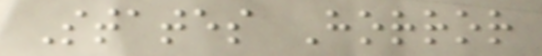States Horror
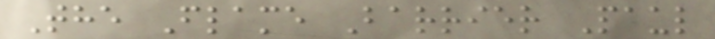The Flame Barrier Paul
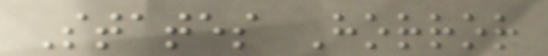States Horror
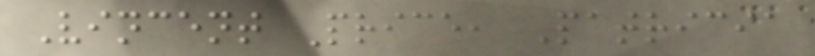Vincent Price, Patricia
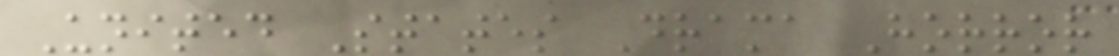United States Drama Horror
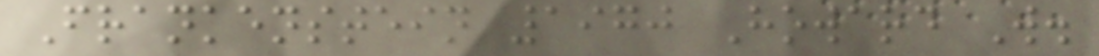Frankenstein 1970 Howard W.
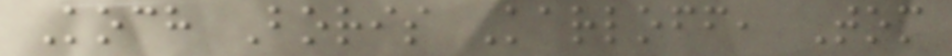Koch Boris Karloff, Tom
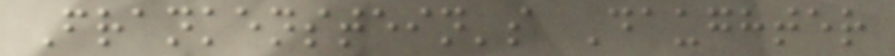Frankenstein's Daughter
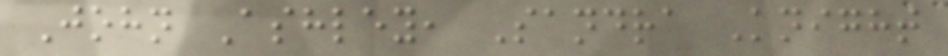John Ashley, Sandra Knight
